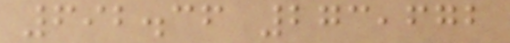692.36 273,672
